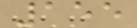155
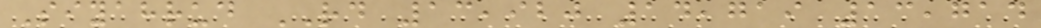Siyahrud RD 13,920 14,719 13,714
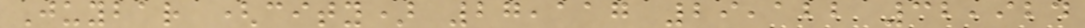Juybar (city) 27,117 29,122 32,924
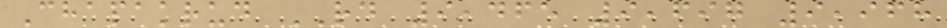Chapakrud RD 9,465 9,697 9,968
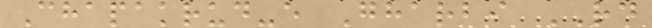Chapakrud-e Gharbi RD
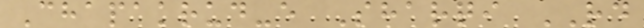Chapakrud-e Sharqi RD
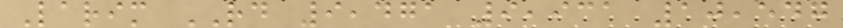Larim RD 9,471 9,931 10,547
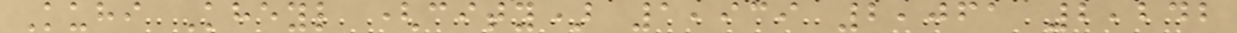Kuhi Kheyl (city) 1,939 2,061 2,242
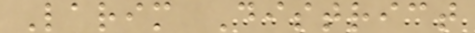Larim District
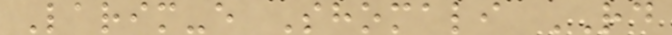Larim-e Shomali RD
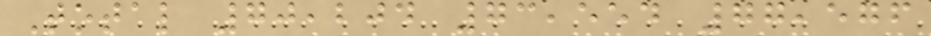Total 70,204 73,554 77,576
